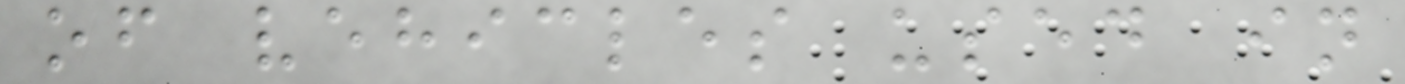of vehicles used in
